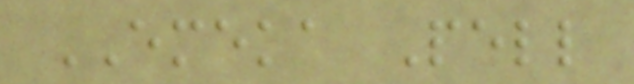EMEKA Pell
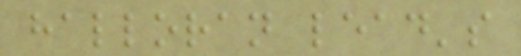halloran lead's
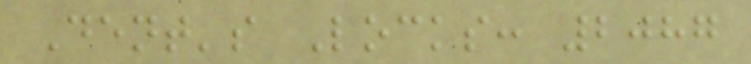Dent's Locks: 2087
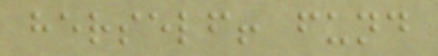herself! fund
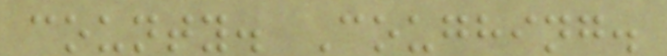county. Coughing.
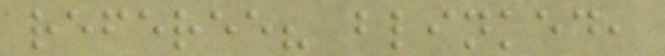referee? blinked,
